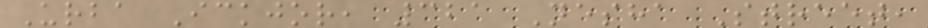Urba Ickjor, 321 Nesha Street,
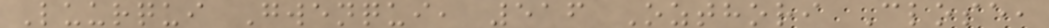Luurqui Gwenqui, 516 Ozthori Close,
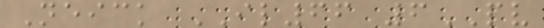Neick IL66 6PV
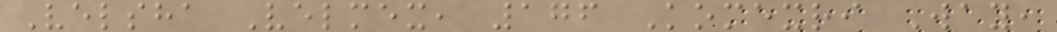Velsha Velmex, 176 Komexri Way,
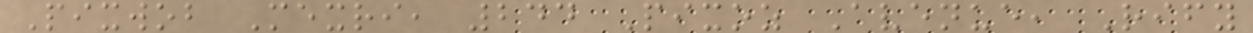Pixwob Mexri, 244 Pixoz Avenue, Rify
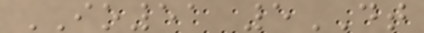IO51 5DT
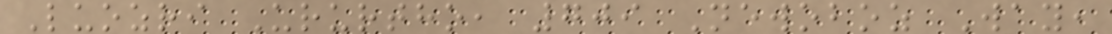Luozri Ururtho, 709 Newoboz Way,
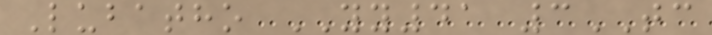Lubatho YY41 3TC
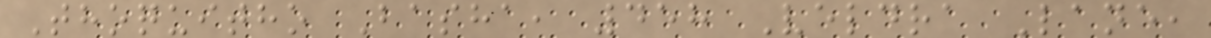Thoquitho Basha, 458 Veldra Lane,
